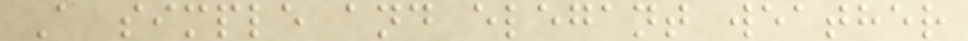A simple and elegant weather
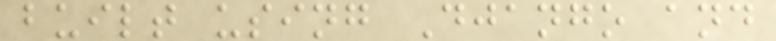built using Django and
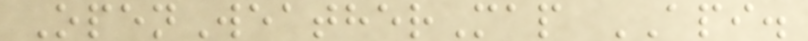OpenWeatherMap API.
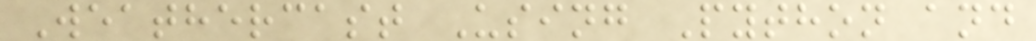Weathercast Using Python and
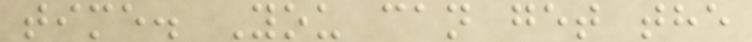time. You can get the
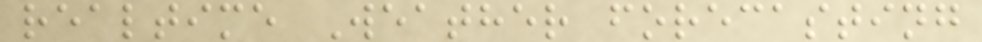realtime Weather forecasting
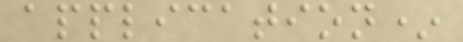application*
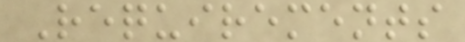Requirements
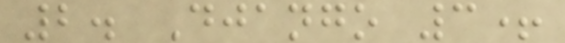2. Django 3+
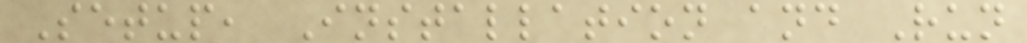Setup, Installation and Run
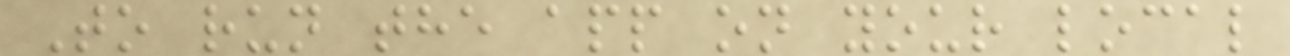To run the app on your local
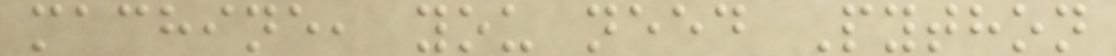machine, you need Python
